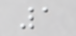1
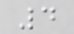4
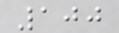100
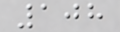108
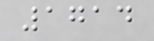1714
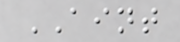AINT
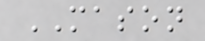MASON
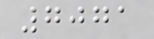7071
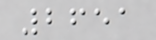2651
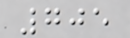705
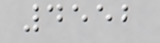4552
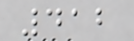412
